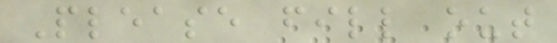Please fill out
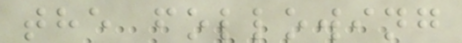the following
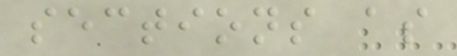sections as
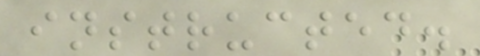instructed.
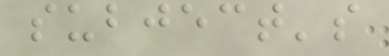subject's
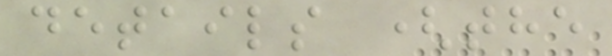details (the
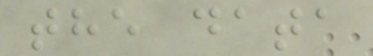the data
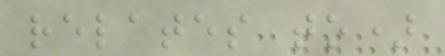relates to)
